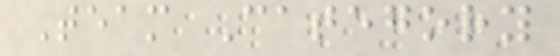Team Category
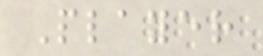Player
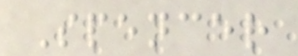Spencer
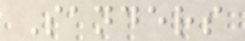Sanders
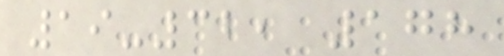19-32, 178
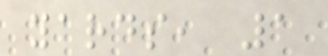yards, 1
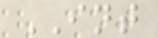INT
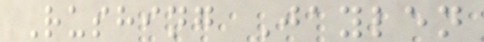Rushing Jaylen
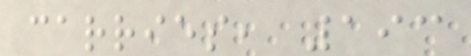carries, 193
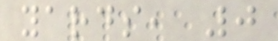yards, 0
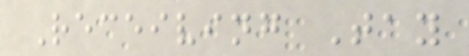Receiving Tay
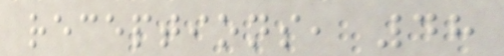receptions, 48
